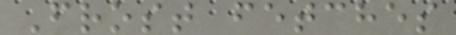Frost fetches
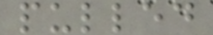pulled
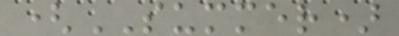(SUMMER)
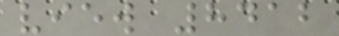view 8412
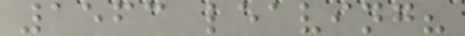1563 leaving?
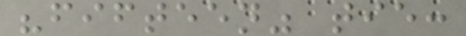"fifteen" tie:
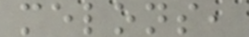melons,
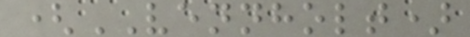(VENNHOLT)
